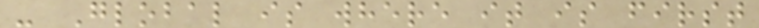- Global is where it is first
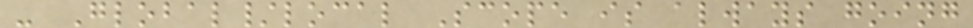- Global/local Scope is always going
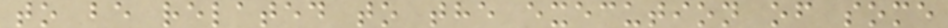to be related to the execution of some
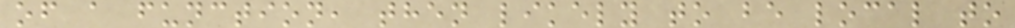of a function, then likely to be local to
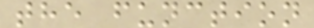the function
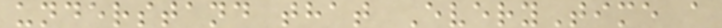understand that EveryTime a
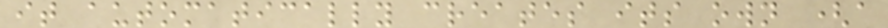it automatically creates its own (a
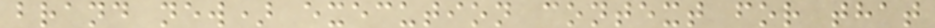brand new) execution context for that
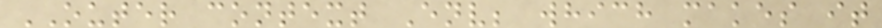OUTER context Env; which makes it
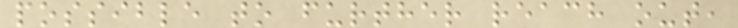possible to further reach out,
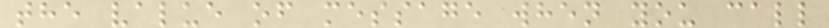the value of message when you call
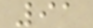91
